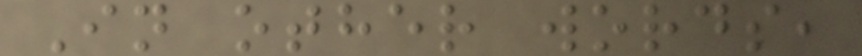In other words,
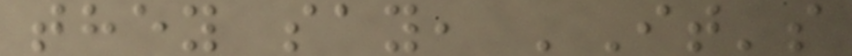they say, 'It's
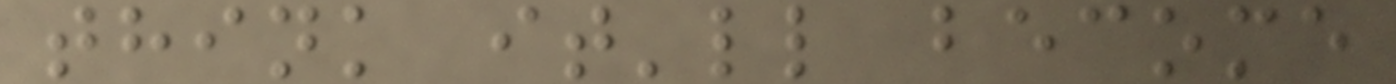think it'll become
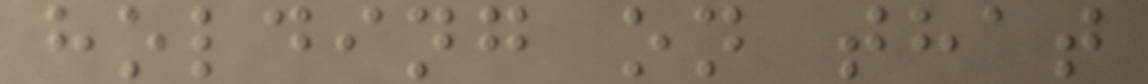holding on that
